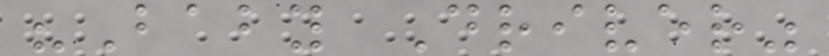"Baby Driver"
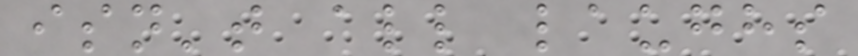isn't all laughs
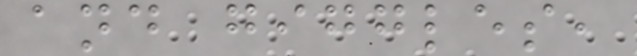and giggles,
